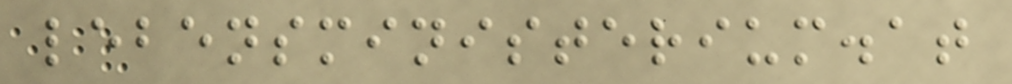lebensministerium.at
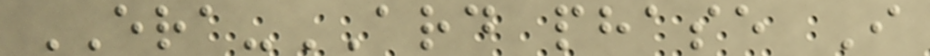ERA-ARD phase I
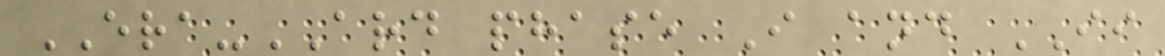ERA-ARD phase I and II
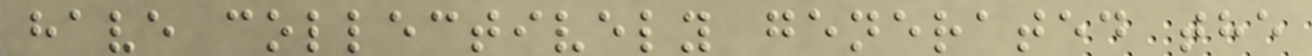have collectively generated the
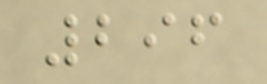296
